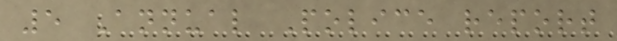5 Annual Police report
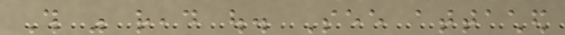This was read out. See attached
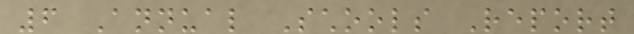6 Annual Schools Report
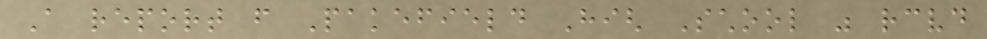A report from Pakefield High School was received
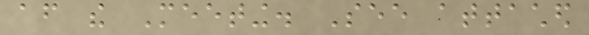after the Meeting. See attached
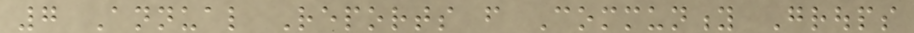7 Annual Reports from Community Groups
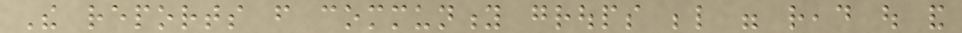The reports from community groups below were read out and
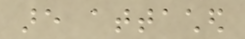are attached
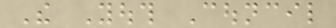The Youth Council
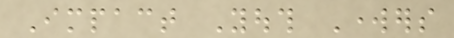Impact Youth Workers
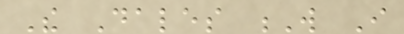The Dales W I
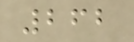262
